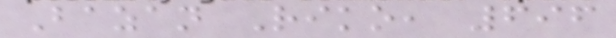Bazan Riko, 696
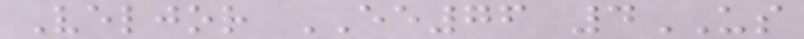Veljor EE76 4US
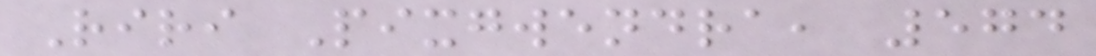Riri Pixgwendra, 574
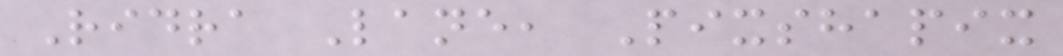Ridra Lane, Pixshapix
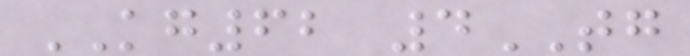KG62 4TG
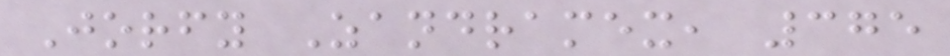Jorfy Zandramex, 375
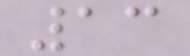13
